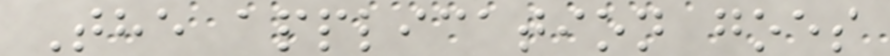The application goes
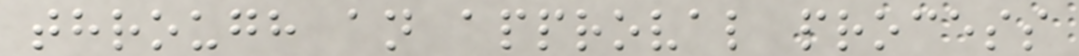through an approval process
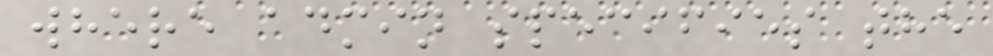where admin specifies the
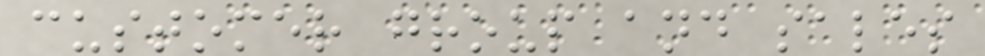customer group and sales
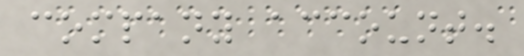company account.
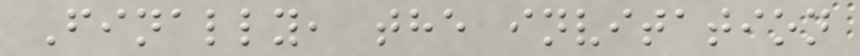Finally, the invitation
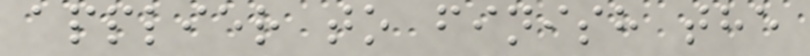applier to finish the
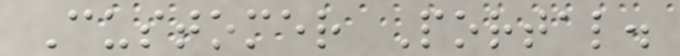Customer Portal.
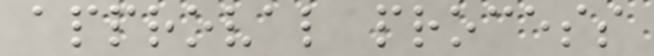approval process
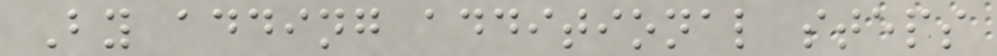By adding additional steps
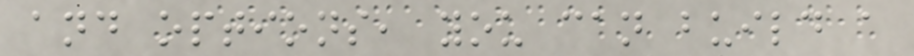and options, you can build a
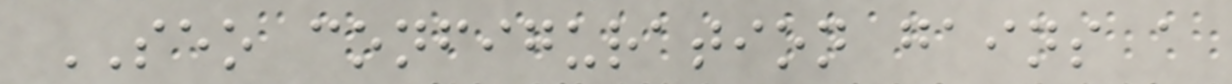SEO configuration gains a
